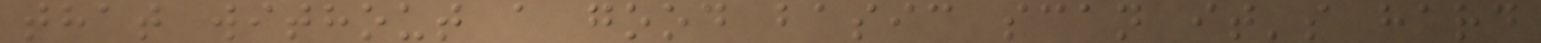that without a good basic scan it's hard
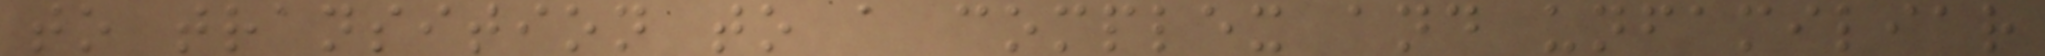to transition to a complex and unfamiliar
